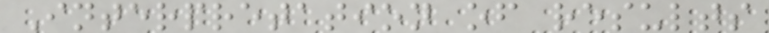Interpretation of results
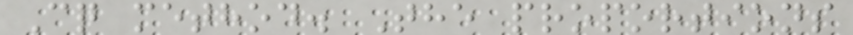Cq method. The proportions
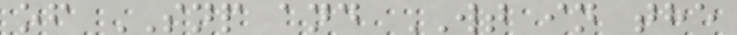of SNP and WT in the
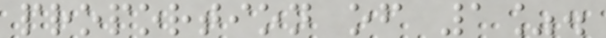proportion of 1%.
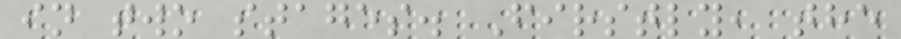in two stages. Firstly, the
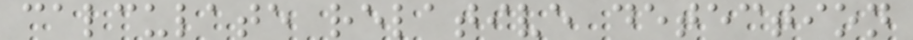calculate relative detection
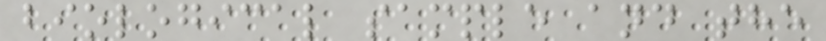biological sample and the
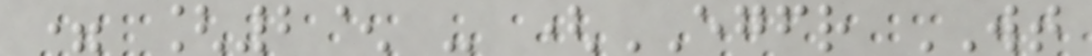= [2^ - (EGFR WT
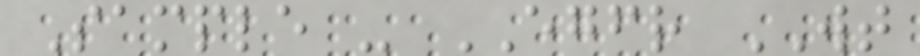Sample - EGFR WT
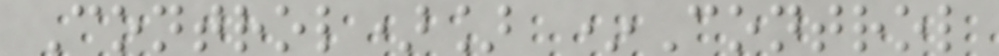Control)] *Control
